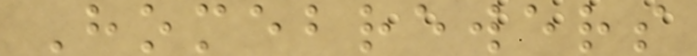Homebrewers
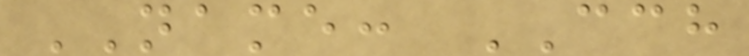NAME: CCH
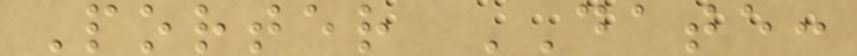Porter DATE:
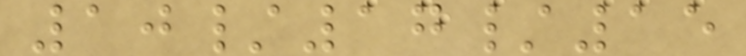10/17/15
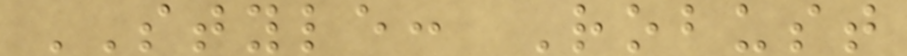STYLE: Robust
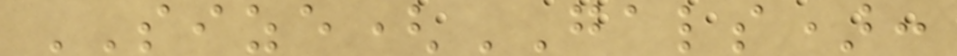SIZE(GALS):
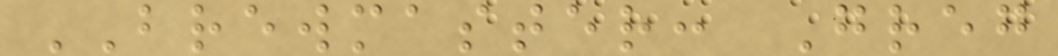BREWMASTER: Greg
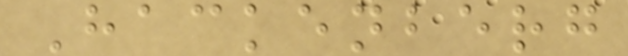Hackenberg
